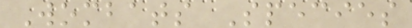Wombats Species
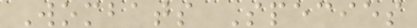Wombats Species
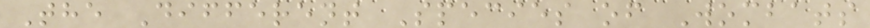The Different Species of Wombats
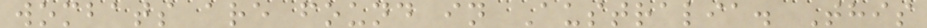wombats are found in Australia. This
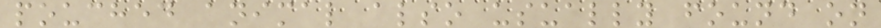pouched animal also usually found on
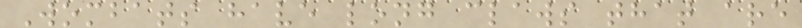Wombats have long claws that are
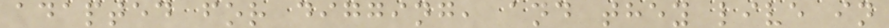adapted for digging, and they live in
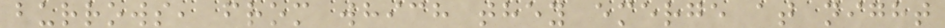burrows, from which they emerge at night
